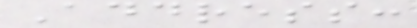Address:
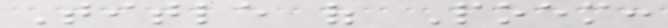Title of Poem:
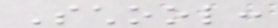School:
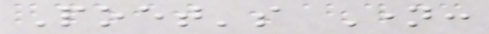Poet's Name:
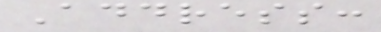Address:
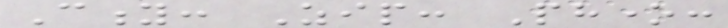City: Zip: Phone:
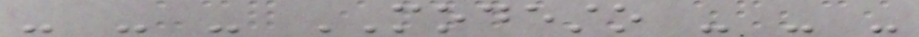- - - MODESTO - - -
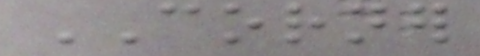CORNER
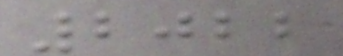2022
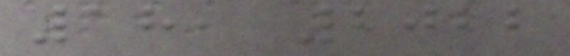18, 2022
